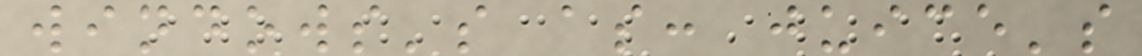windows's as: juice's
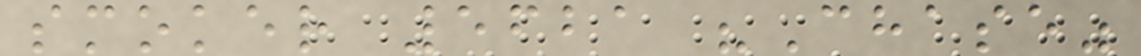smoker 5621 "Chase"
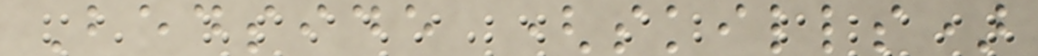Bedside (skills)
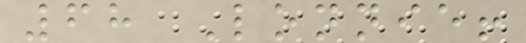68 Lonnie!
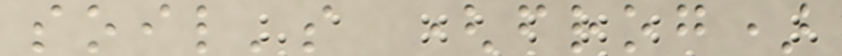soil's (frog)
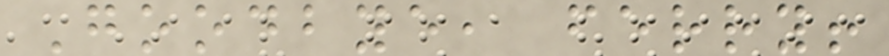Goodbye, ferry!
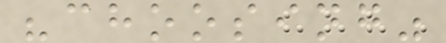"choosing"
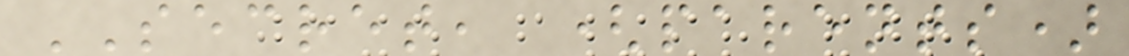SECRET, (parents)
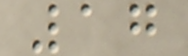17
